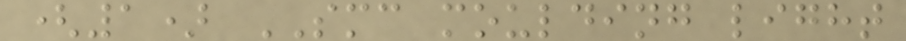(1) SMC moulding light
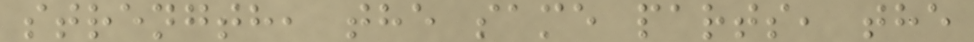strength, the same parts, the
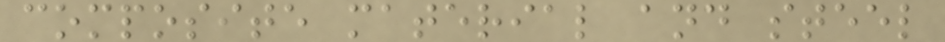composite material and steel
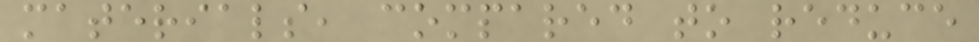materials, compared to reduce
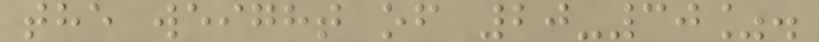the weight of 20-30%.
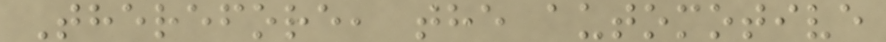Therefore, the automotive
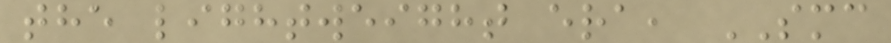the lightweight era, SMC
